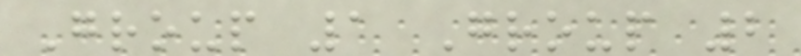Group 1 Group 2
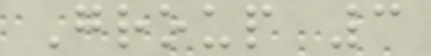Group 3
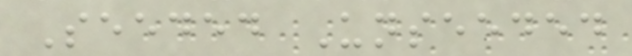Seeded Unseeded
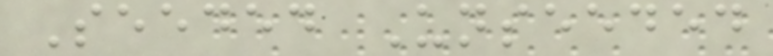Seeded Unseeded
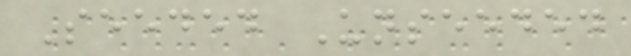Seeded Unseeded
